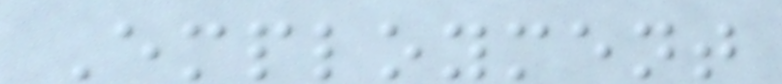Employment
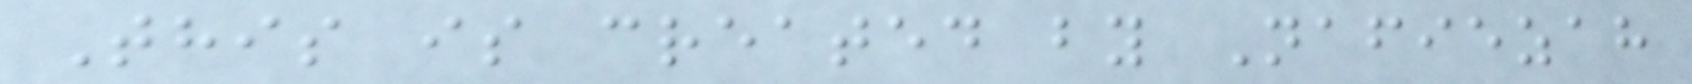This is created by Nafiezah
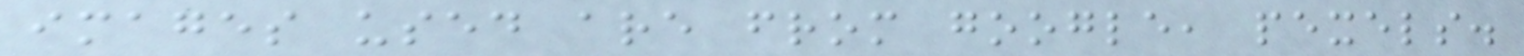images used are from google, pexels.
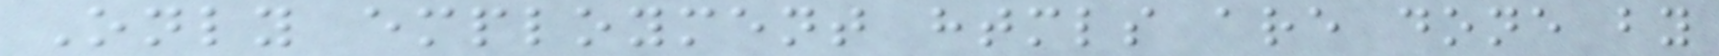Only employment htmls are done by
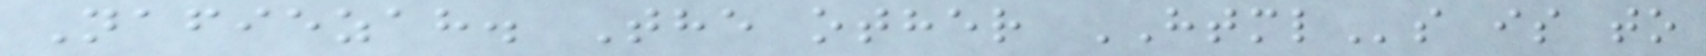Nafiezah. The other HTMLs is to
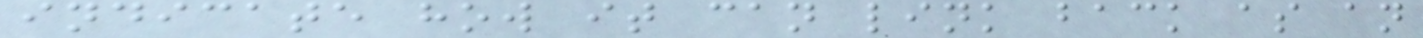indicate how it can link back as an
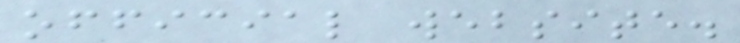official website.
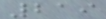219
